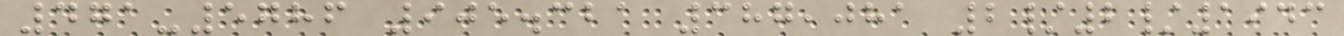471-5786 905.321 387,081 2/2/1943
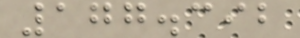177.392
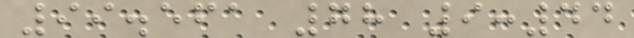99.561 78 9:44
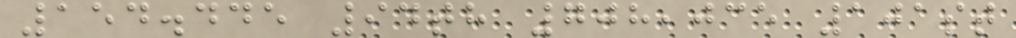154.445 94th 708,035 101st
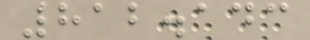812.143
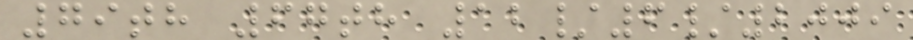79th 67th 12/6/2009
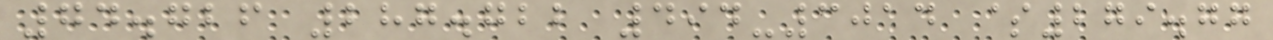74.726 287.722 494-3014 $279.77
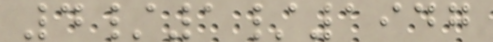4/1/1947
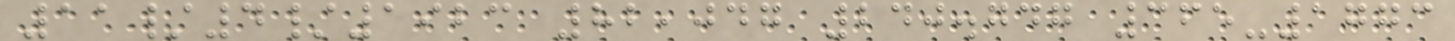11/4/1923 82,047 240.747 365-1773
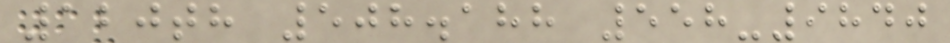120th 508.188 558-9840
